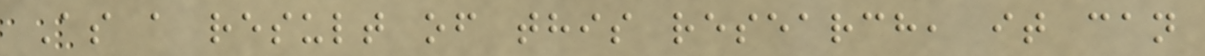As a result of this research, it can
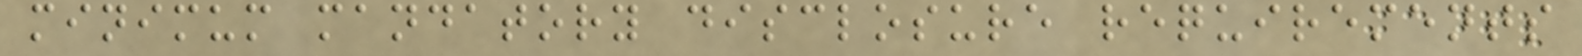minimum mandatory disclosure requirements
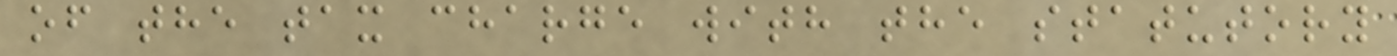of the tax charge with the statutory
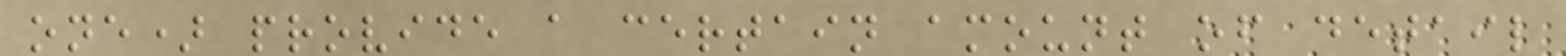one) provide a certain amount of detail
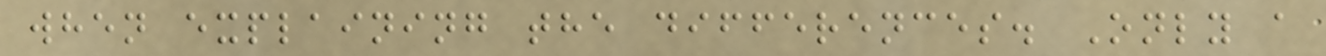when explaining the differences. Only a
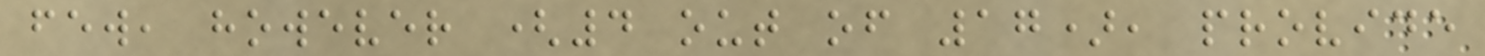few, however (4 out of 17), provide
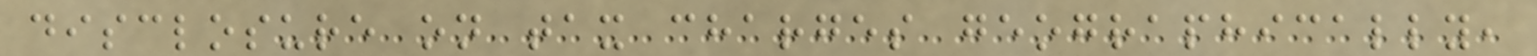disclosure on tax charges geographically,
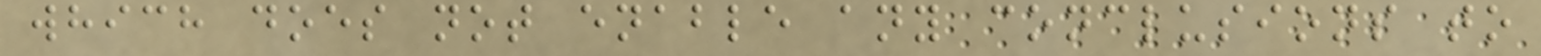which does not enable any conclusions to
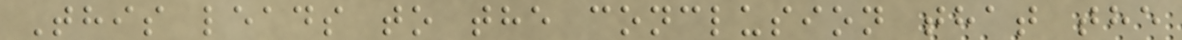This leads to the conclusion that the
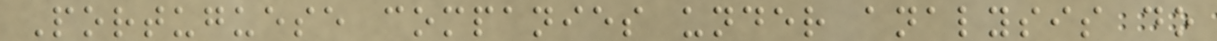Portuguese companies under analysis do
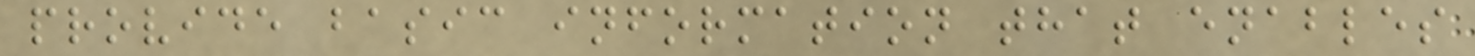provide basic information that enables
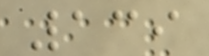139
